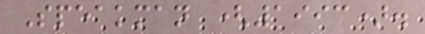Speakman (1993).
